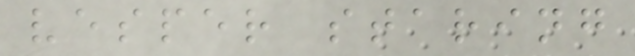vesper staring
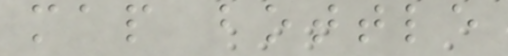map bottle
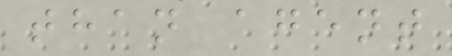than agent
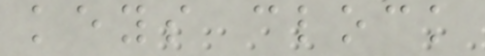keys clock
